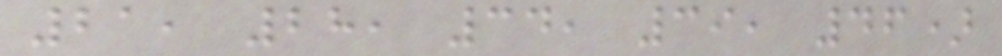21, 28, 34, 39, 46)
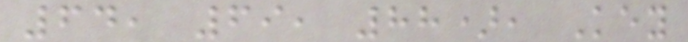64, 69, 88), Key
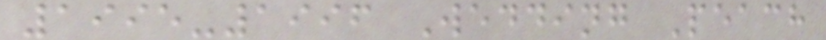1995-1996 Wedding Peach
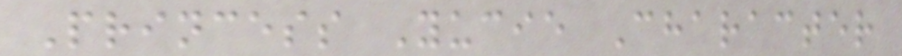Princess Yucie Character
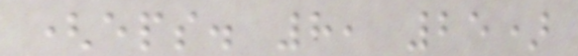(eps. 8, 25)
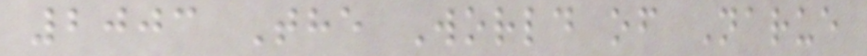2003 The World of Narue
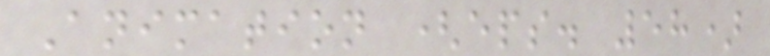Animation (eps. 58)
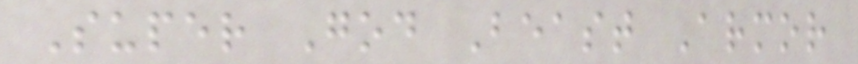Super God Beast Armor
